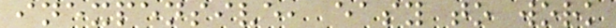inexpensive, easy to work
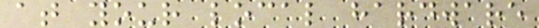at your local hardware
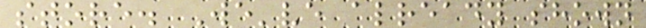store. We've already shown
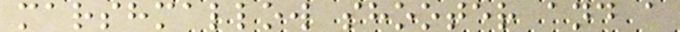marshmallow shooter and a
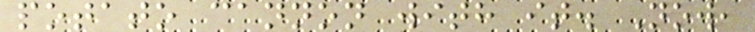potato cannon with it. Now,
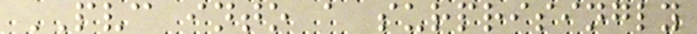PVC into a surprisingly
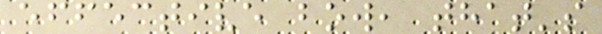effective bow, that's
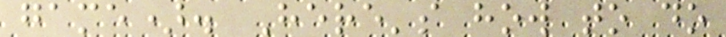game). Here's how to do
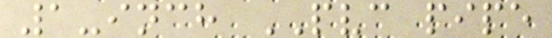1-inch PVC pipe
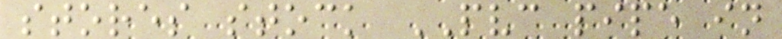stores stock PVC pipe in
